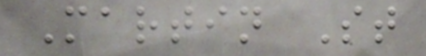Martin St
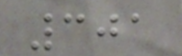301
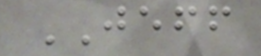JEFF
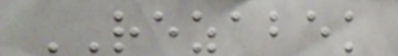REZABEK
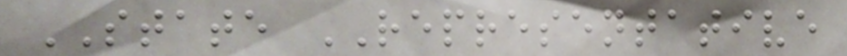STATE REPRESENTATIVE
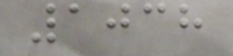1038
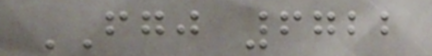FGJ 6722
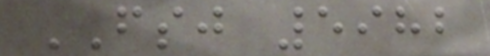FSJ 5982
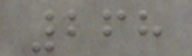268
